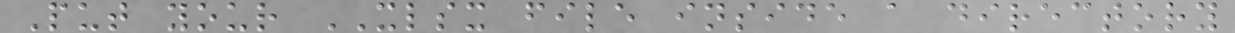Put your XLSX file inside a directory
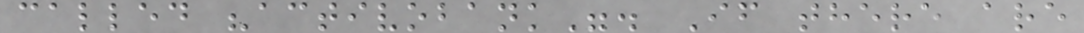called "activobank". If there are
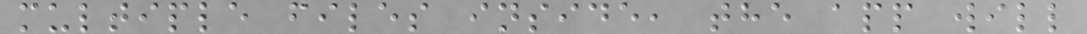multiple files inside, the app will
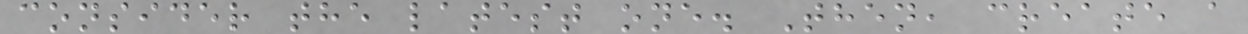consider the latest one. Then, create a
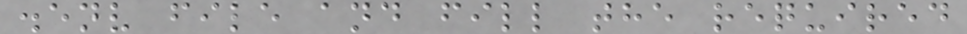.env file and fill the required
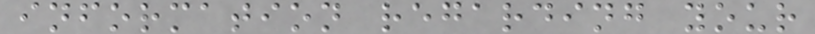information regarding your
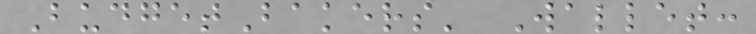BudgetBakers' Wallet:
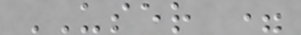USER =
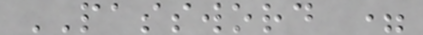PASSWORD =
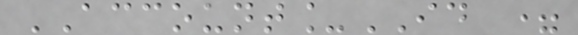ACCOUNT_ID =
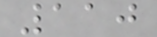110
